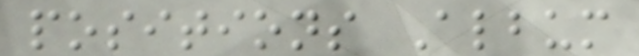positions Album
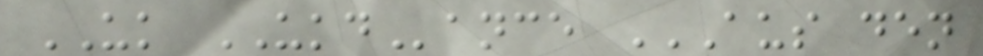UK UKDance AUS DEN
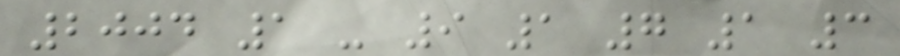2004 1 - 9 1 7 1 3
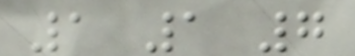1 1 7
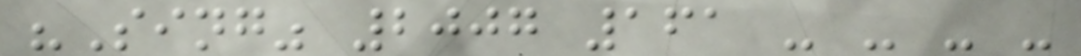"Sing" 2007 161 - - - -
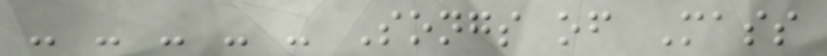- - - - - Songs of Mass
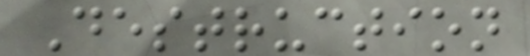Destruction
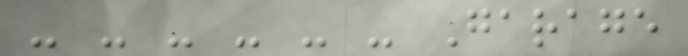- - - - - - Garage
